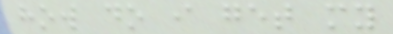how do i get my
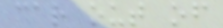car out of
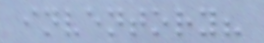inventory?
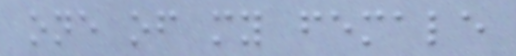one of my female
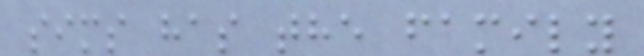sims has the family
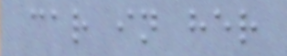car in her
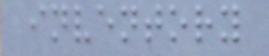inventory
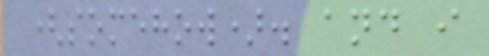(somehow). and i
